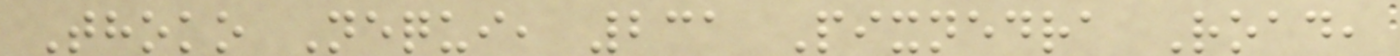Thoko Nequi, 231 Pixnedra Road,
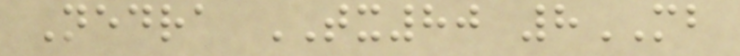Nedra TX80 8MB
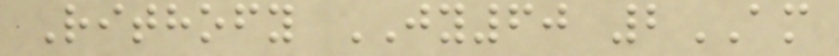Rithofy JY60 2AM
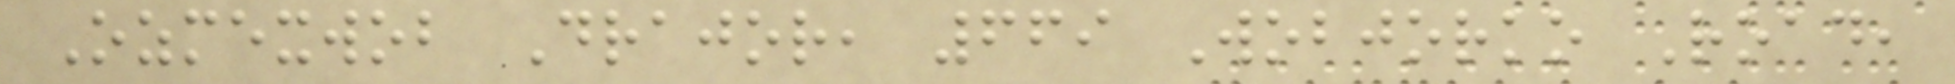Ozmexwob Drajor, 669 Wobjorko Road,
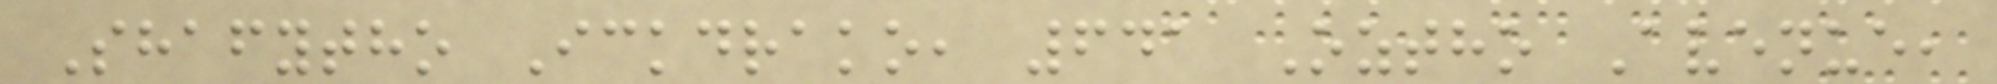Shafytho Ickdrako, 641 Oztho Avenue,
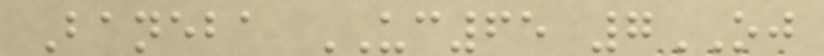Baneba UC65 7OJ
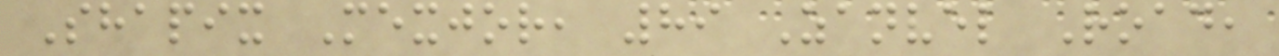Shapix Mexjor, 89 Zanvel Road,
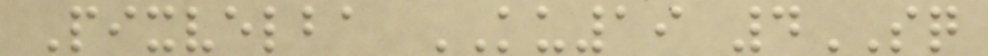Pixvelba KU19 4SQ
